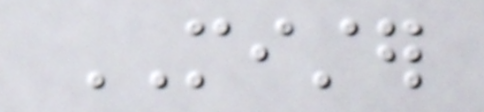MISTER
